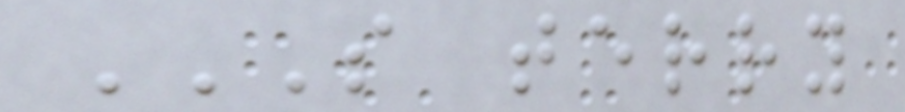S TERRY
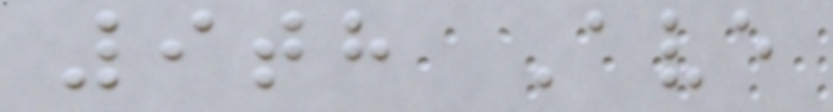9th Ave
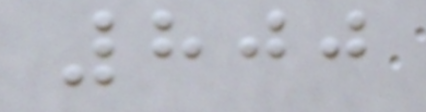800
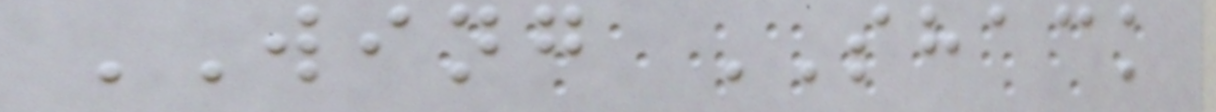WING SHACK
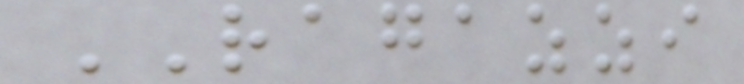RAGAZZI
